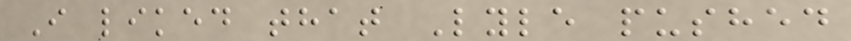I liked that Lyle pushed
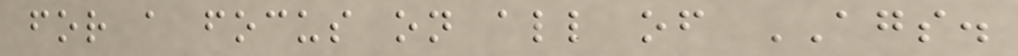for a focus on all of AGS.
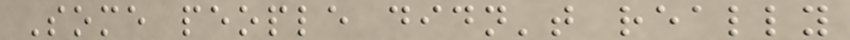Some people didn't really
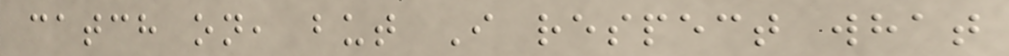catch on, but I respect what
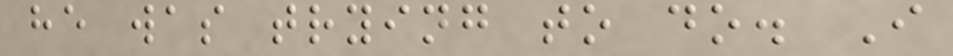he was trying to do. I
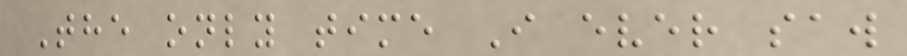The only time I ever saw
